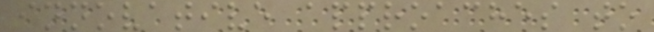innovative approaches to
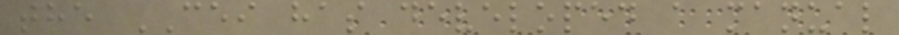the CEI has developed a manual
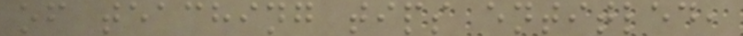of teaching tips entitled,
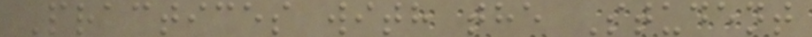Practices with the Student
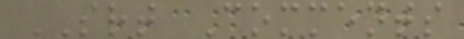SRT Comments
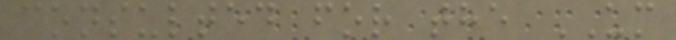consulted for the UM
